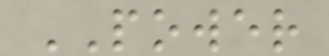POWER
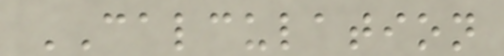CALCULATION
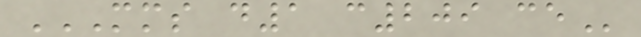MMS D1 C209 CE
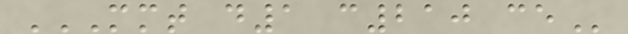MMT D1 C210 CE
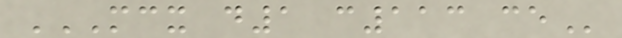MCX D1 C113 CE
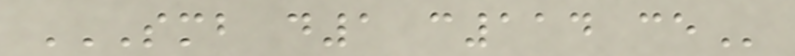SMB D1 C114 CE
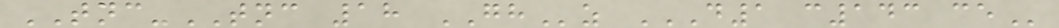TNC-TNC 18 GHz D1 C143 CE
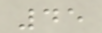45
